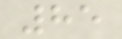85
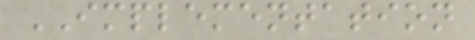IMPLEMENTATION
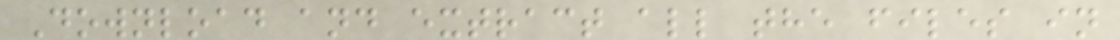Download and extract all the files in
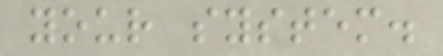your system.
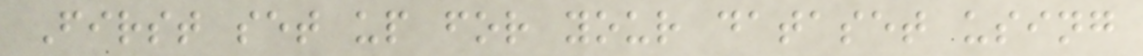First set up for your dataset using
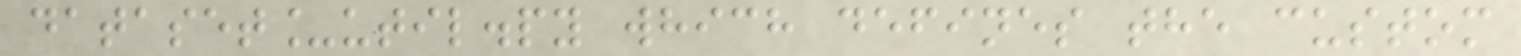dataset_util.py which defines the custom
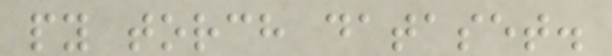py torch dataset.
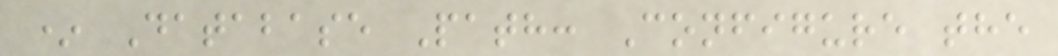* Database Path: Configure the
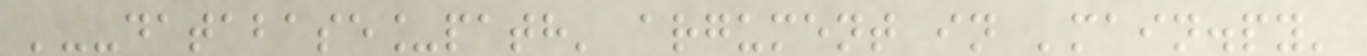'--database_path' argument in 'main.py'
